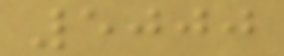5000
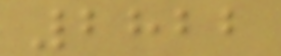2822
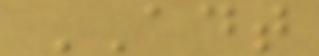ADT
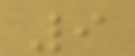9
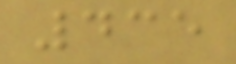435
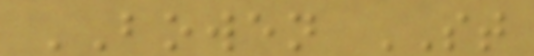BOWEN ST
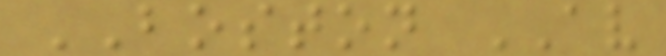BOSTON AV
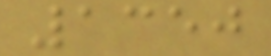1350
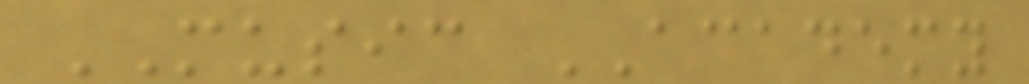MUSIC ACADEMY
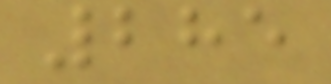285
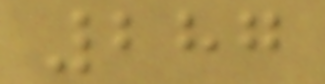287
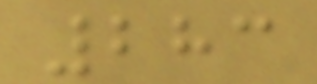283
